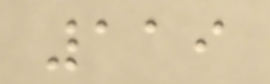119
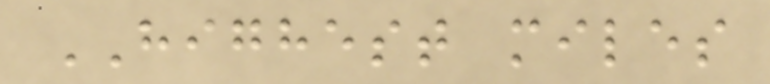HIGHEST miles
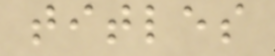titles
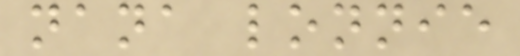nana lonnie
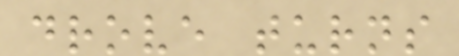drove turns
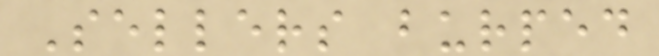Sellers burped
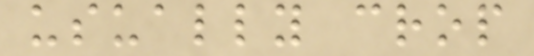usually crop
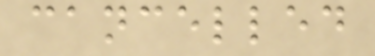cancelled
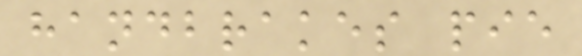handbrakes pie
